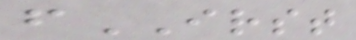fIRST
